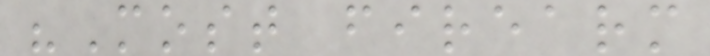"Most firearm
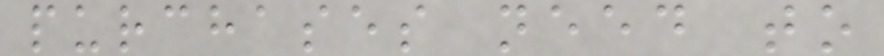purchases need to
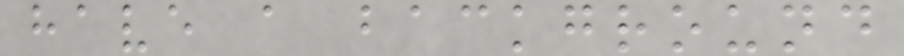have a background
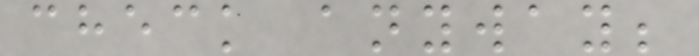check anyway;
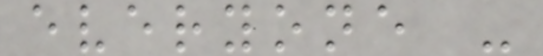everyone -
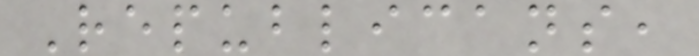Republicans,
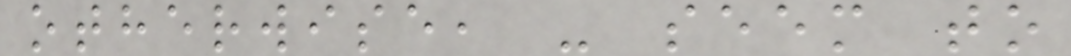otherwise, - seem to
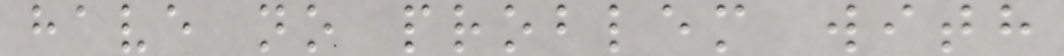have no problem with
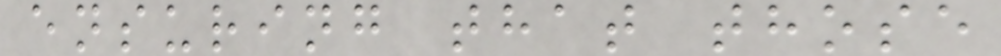ensuring that those
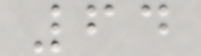64
